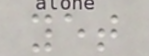yet
